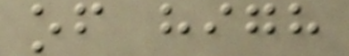of high
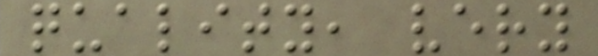quality, very
